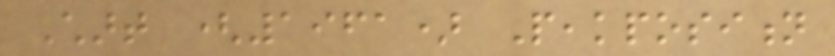Chart (1961) Peakposition
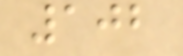102
